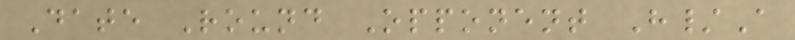Date Round Opponent H/A
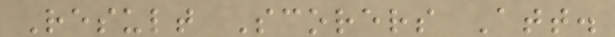Result Scorers Att.
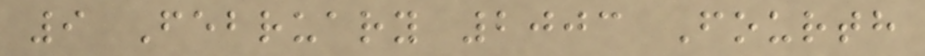9 February 2003 Fourth
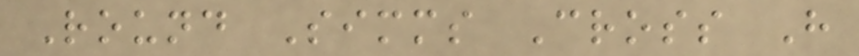Round Simms Cross H
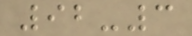92-3
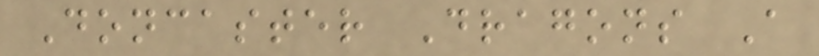Doncaster Dragons A
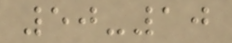50-10
